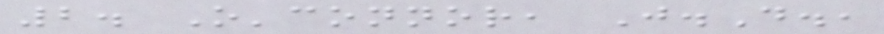2. O'connor, J.D.,
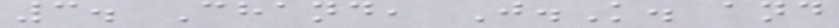3. Chand, J.K. and
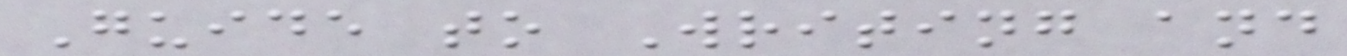Guide to Writing and
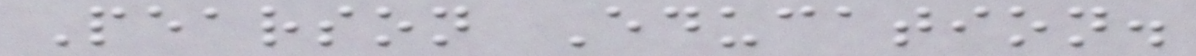Pearson Education.
